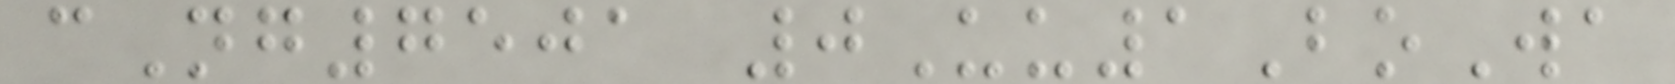cNg7501 0Uu1BoWa
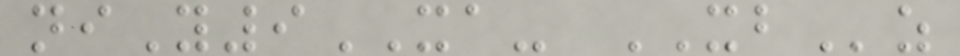niY9XA- XBz
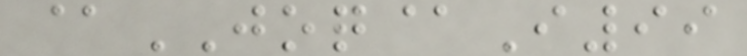@JOQ@I99
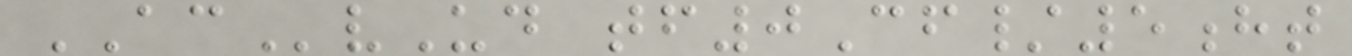ACvUd tf0Cf/5ht
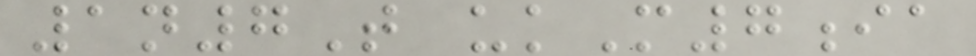1n7T ukM7ia
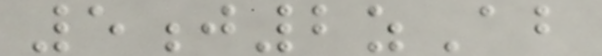5j2zAb
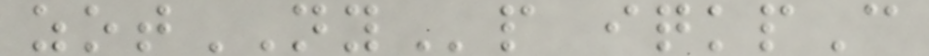zotNYp iqkpC
